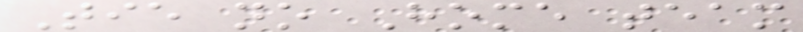Tie no Home team
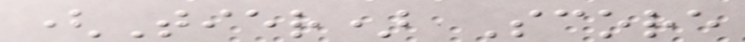(Tier) Score
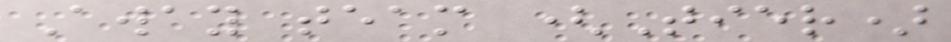Away team (Tier)
